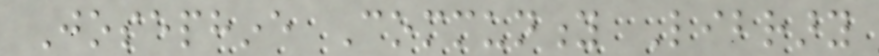Josephine Community Library
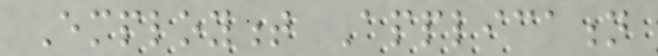Employment Application
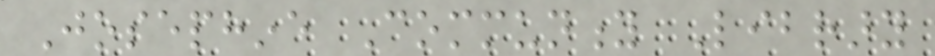Josephine Community Library
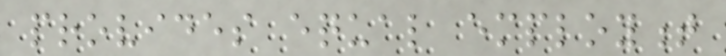provides equal employment
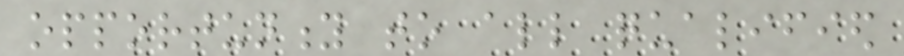opportunity to all qualified
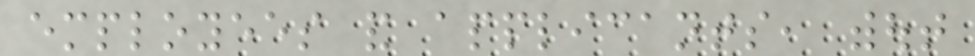employees and applicants, without
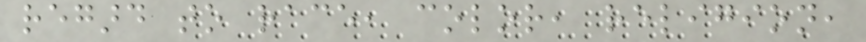regard to race, color, religion,
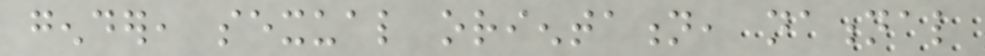gender, sexual orientation, national
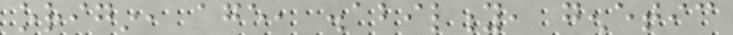origin, age, disability, genetic
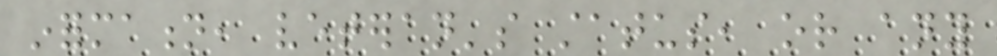information, veteran's status, or any
